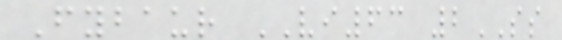Fybaur VI63 2SS
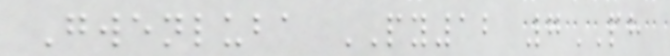Gwenluba PY12 7PH
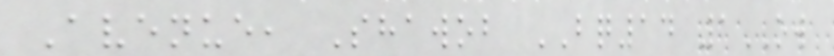Avenue, Shawob BQ14 1OW
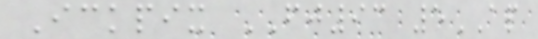Ickpix FJ93 5AP
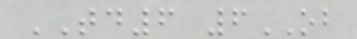TD6 6OB
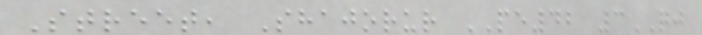Street, Shajorur PE42 3QJ
